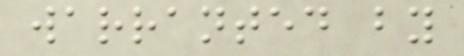warranted by
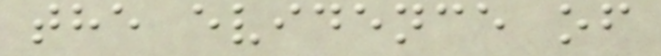the evidence of
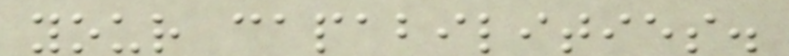your capabilities.
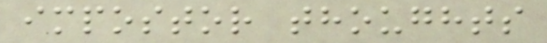impostor thoughts
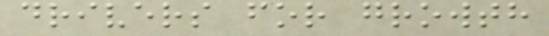drivers for growth
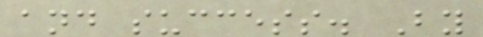and success. By
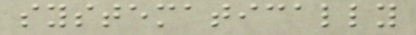systematically
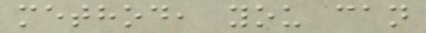method, you can
